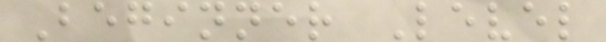Beginner Level
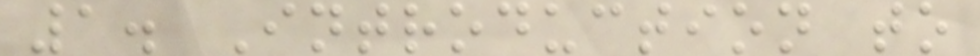1. Introduction to
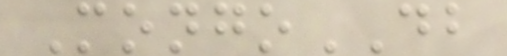MongoDB
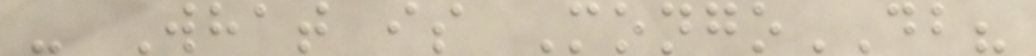- What is MongoDB?
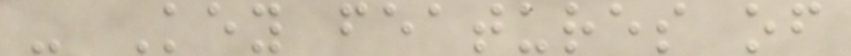- Key features of
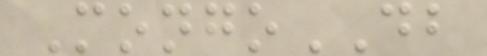MongoDB
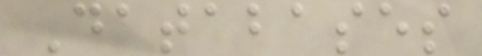Databases
